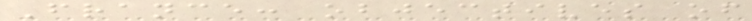France: objectives of
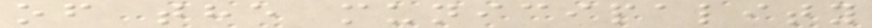of the municipality
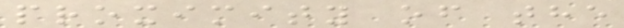proximity of the
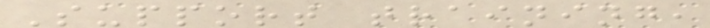Support training,
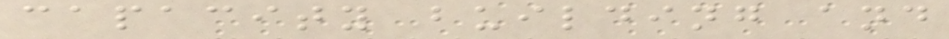capacity building and
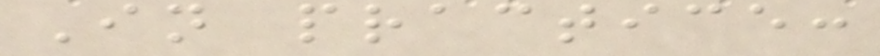In practice:
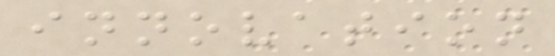innovation
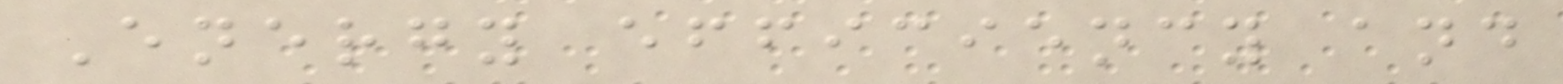Energy efficiency and
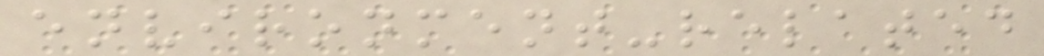environment-related
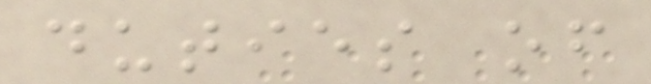duties of
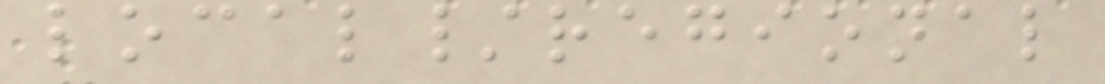local/regional
